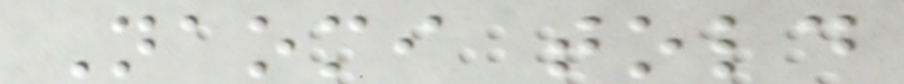Naomi told
